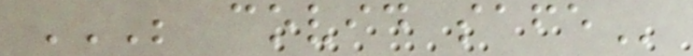BE COVID SAFE
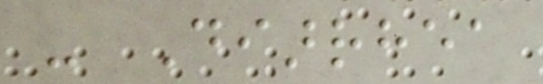- Diarrhea
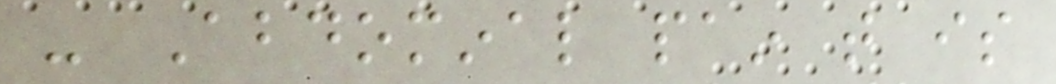- Abdominal pain that is
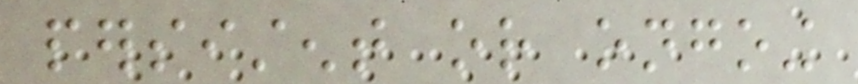persistent or ongoing
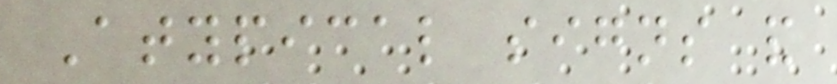Atypical signs and
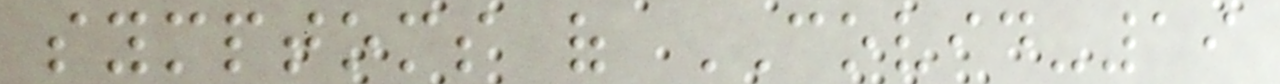symptoms of COVID-19
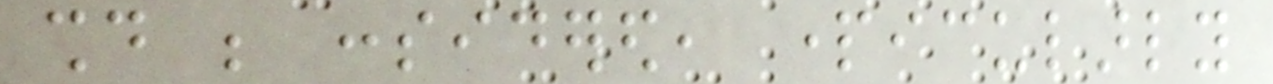should be considered, particularly
